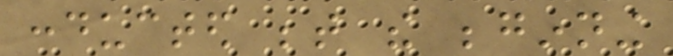conducted between the beginning
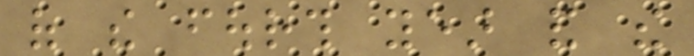of the fourth year and the
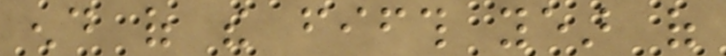end of the fifth year of
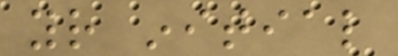your initial
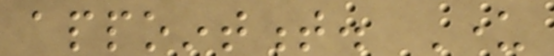appointment. Under
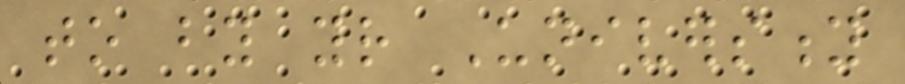to by your University
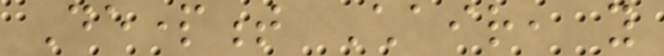Department Chair, you
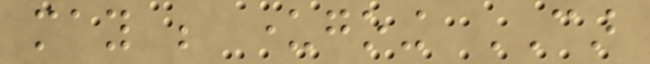may be undergoing CAR
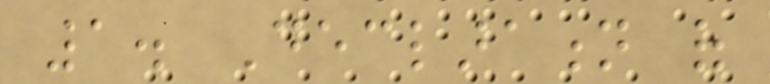1. Declaration of
